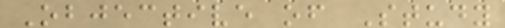Objective of Study
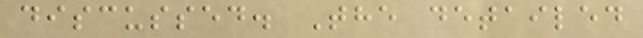discussed. The detailed
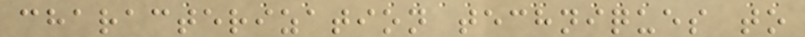characterization techniques to
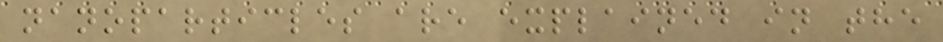nanoparticles are explained in the
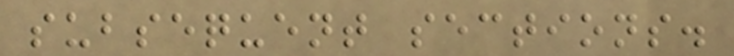subsequent sections.
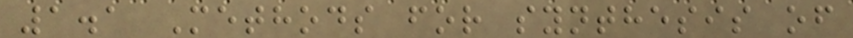1.1 Methods for synthesis of
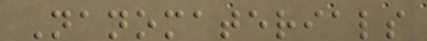Nanomaterials
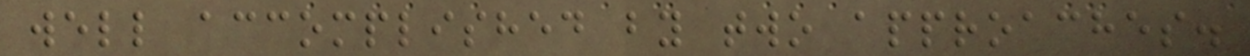well accomplished by two approaches.
